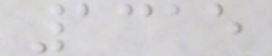1315
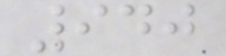940
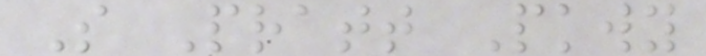S Pratt Pkwy
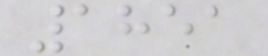1851
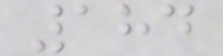184
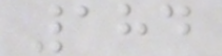184
